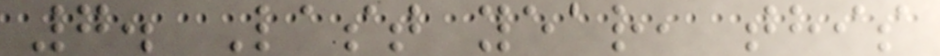7. Last year, this
